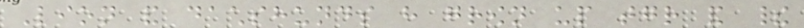Lion and dachshunds have grown up together and their
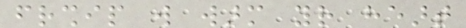friendship will warm your heart
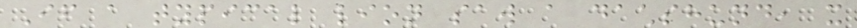If a typical lion saw a dachshund, it
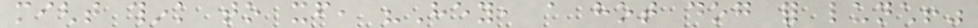might think to itself, "Hey, a hot dog for lunch!"
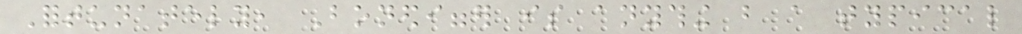Fortunately, Bonedigger is anything but a typical
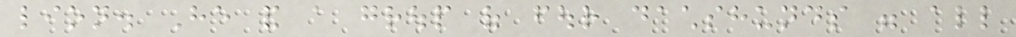lion. He and a group of four dachshunds were all
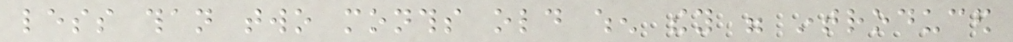less than two months old when they were introduced
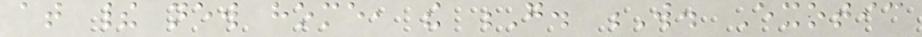at their new home, the G. W. Exotic
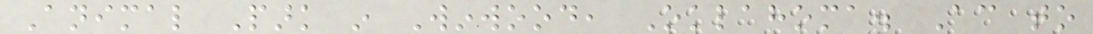Animal Park in Winwood, Oklahoma. According to
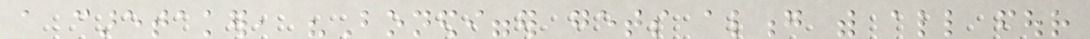a caretaker, "Bonedigger gets along with all four
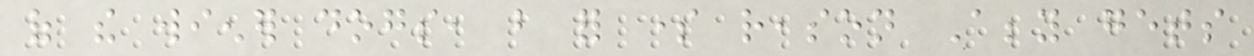of the wiener dogs, but for some reason Abby gets
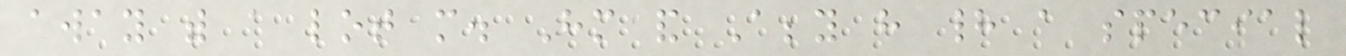away with a lot more. Him and Abby have had a special
